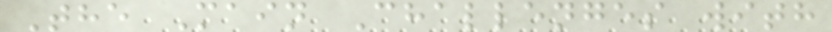The Main Challenges with
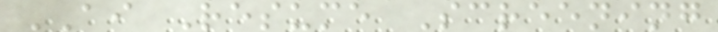AI Resume Screening
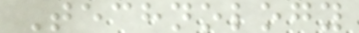Technology
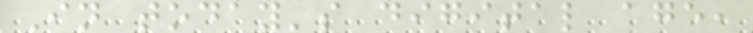In today's digital age,
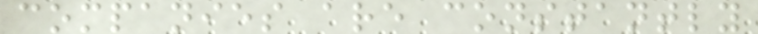companies are constantly
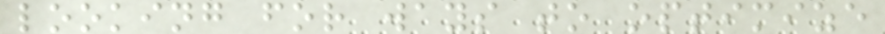looking for ways to optimize
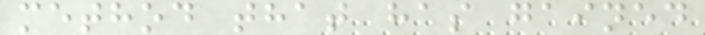method that has gained
